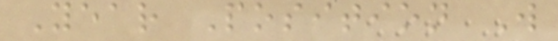Year Position W
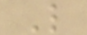L
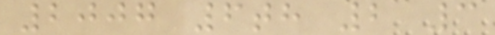2007 6th 2 3
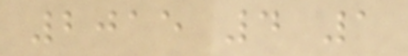2015 4 1
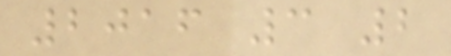2016 3 2
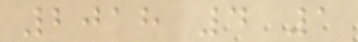2018 4 1
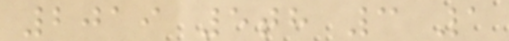2019 5th 3 1
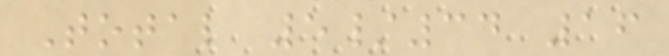Total 5/34 16
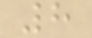8
